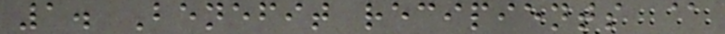1. Benefit recipients @
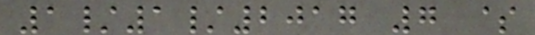1/1/2017 7 $
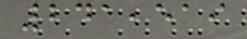241,519
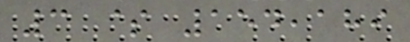3 $ 154,189
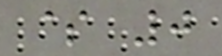$ 0
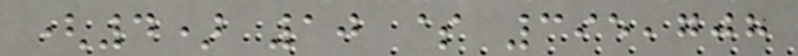(4) 10 $ 395,708
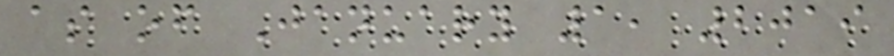as of January 1, 2019
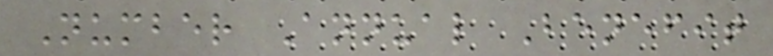Number Annual Benefit
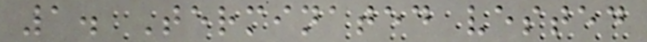1. Terminated vested
